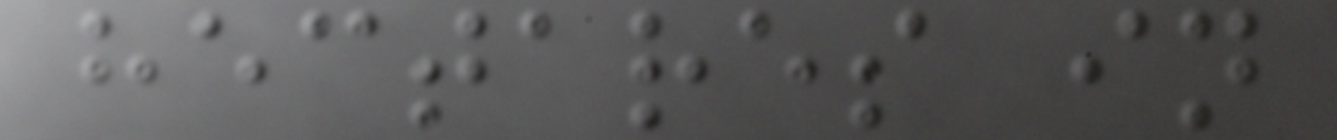hectares in
